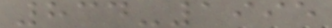834-1995
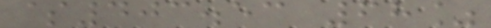$403.53 68%
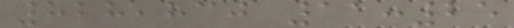828,830 11:25
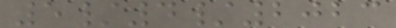5/4/2023
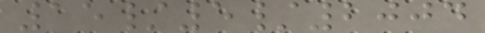15/5/2004
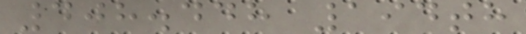408.448 194th
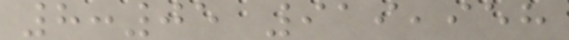8:05 919,958
